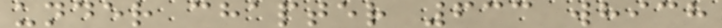under chapter 633 which
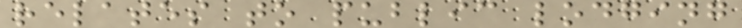relates to public lodging
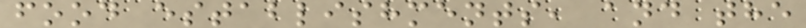food establishments, and the
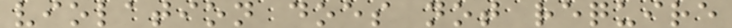violation does not require
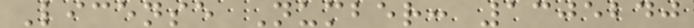License Number: 1305240
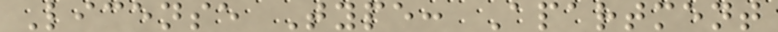License Type: Apartment
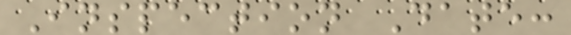Inspection Date:
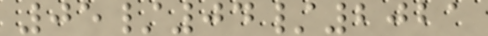05/04/2021
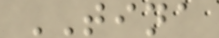TINA
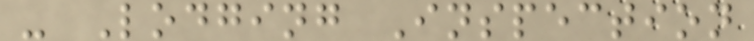- Lodging Inspection
